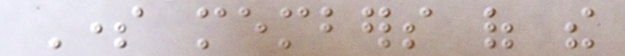Some members of the
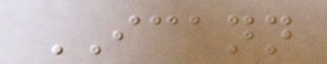ICANN
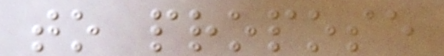to propose
